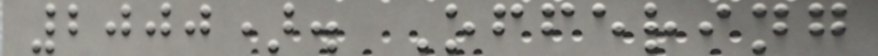2000). Offering
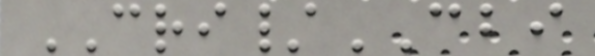CRI/CBI
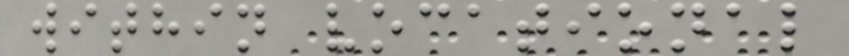within vocational
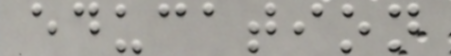education
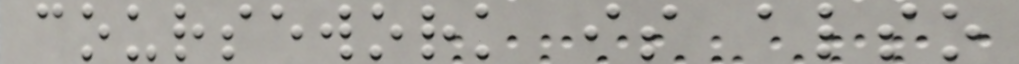coursework is also
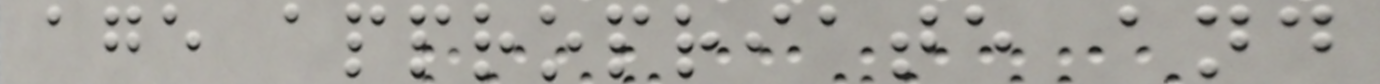age appropriate and
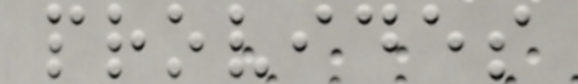provides
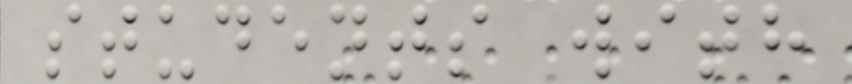students with
